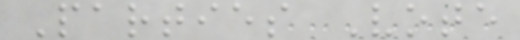Parties Vote
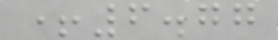+6.77
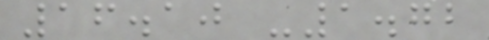16.10 -1.72
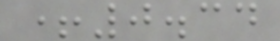+0.34
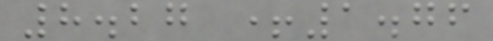8.27 +1.76
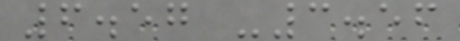6.57 -3.56
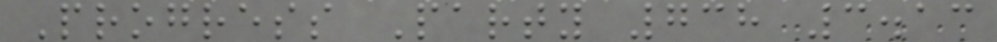Progress Party 738 3.13
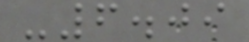-6.09
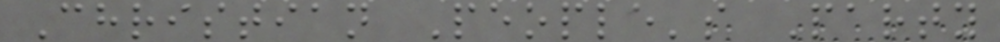Christian People's Party
